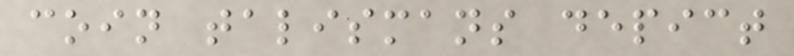coin talismans depict
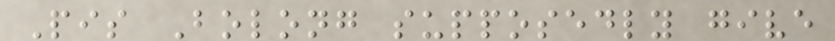Pis Bolong supposedly give
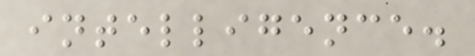intelligence.
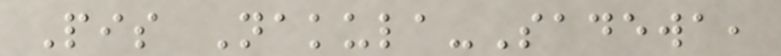Pis Nakula-Sadewa,
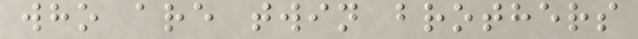who are twin brothers
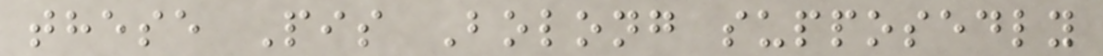these Pis Bolong supposedly
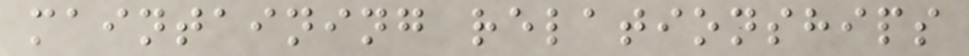maintaining relationships
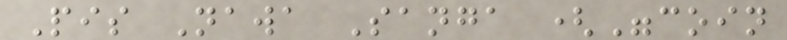Pis Nawa Sanga ("coin
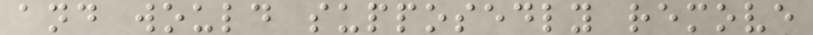and would supposedly remove
